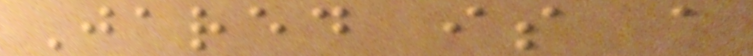Jared is a
